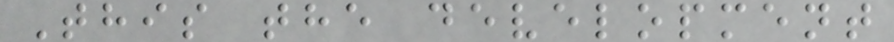This the development
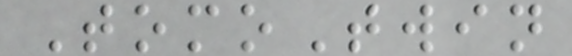TomoTwin
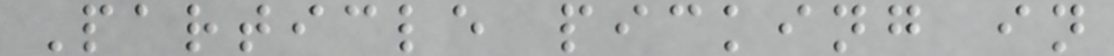Particle picking in
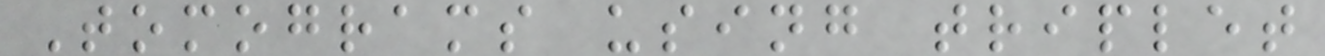Tomograms using triplet
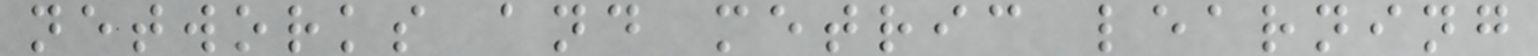networks and metric learning
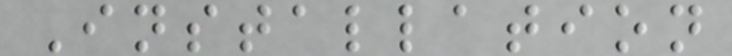Installation
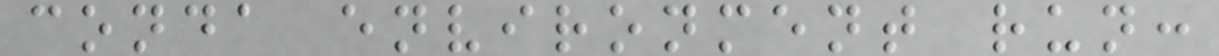conda environment run:
